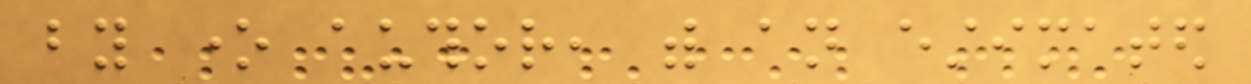by one author, with an estimated
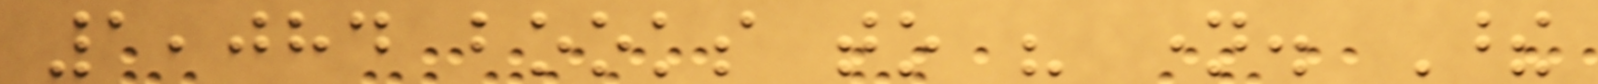1,084 books to his name. These
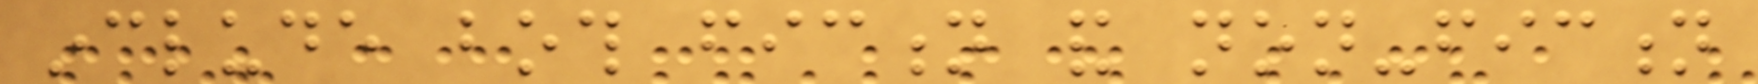include both fiction and non-fiction
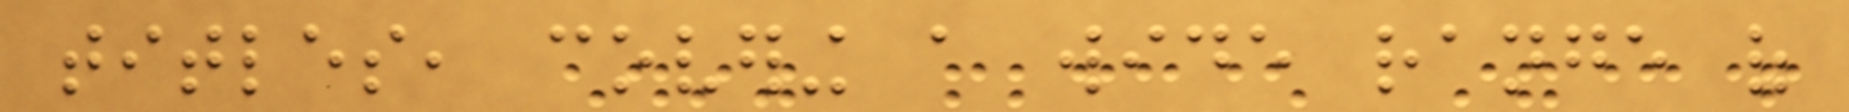titles, covering a wide range of
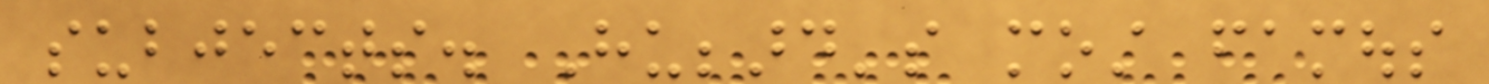subjects. Hubbard's most famous
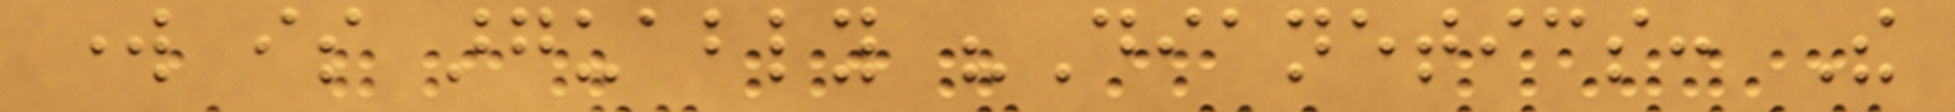work is arguably "Dianetics: The
